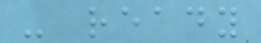- ready
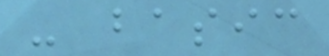- basic
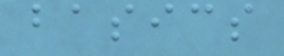basics
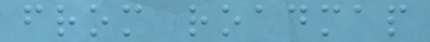from roadmap
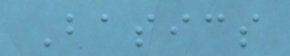Basics
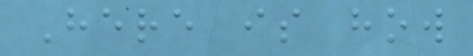Here is how
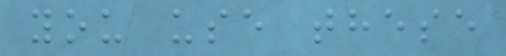you use these
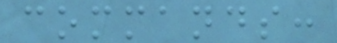commands:
